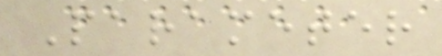Parameter
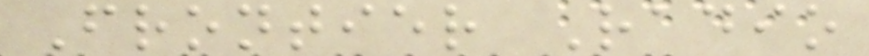Frontier Radio
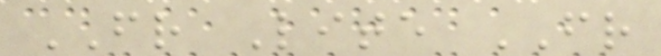FR Lite FR
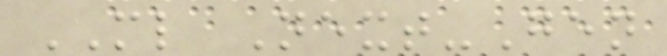ML Next-Gen
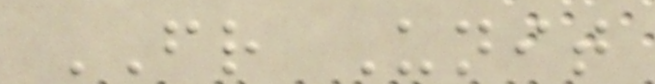FR Unit
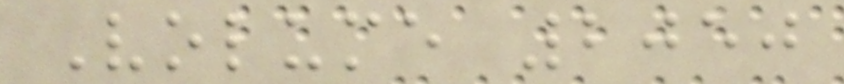Volume 2050
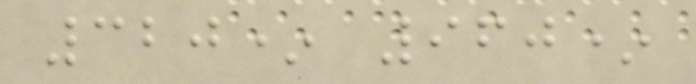320* 960*
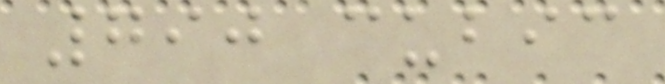790 cubic
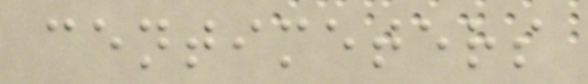centimeters
